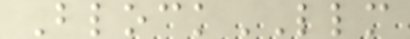BlockLLM
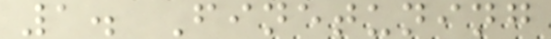1. Finetuning
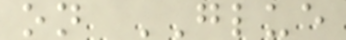on GLUE
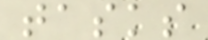tasks
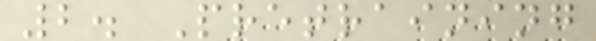2. Pretraining
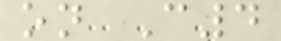on C4
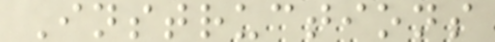Instructions
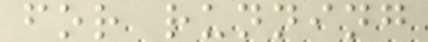for running
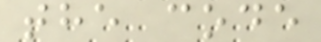the code
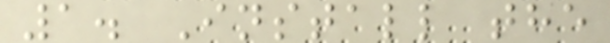1. Install the
